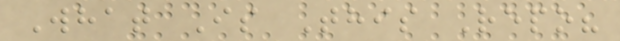What Is This Repo?
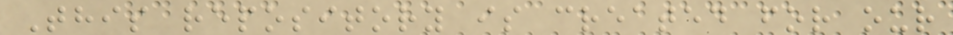This repository is created for our
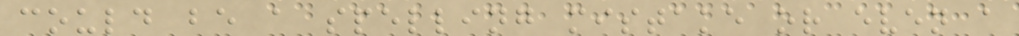could be a spelling mistake or even a
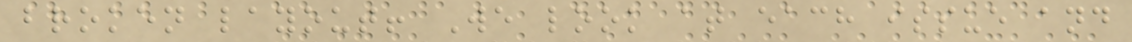broken layout! We look at each issue and
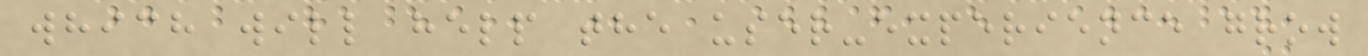which will help the user-experience grow
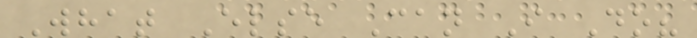What Else Can I Do?
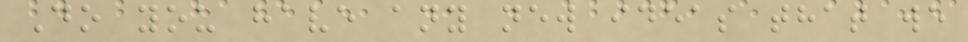Do you have any new ideas that we
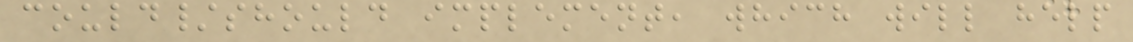could/should implement, which will help
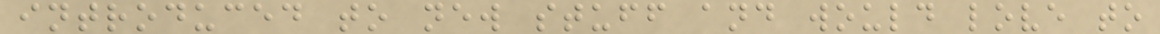introduced to new stuff and would love to
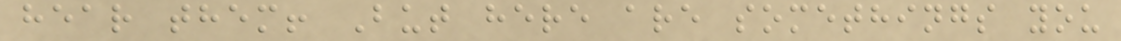hear them! But here are somethings you
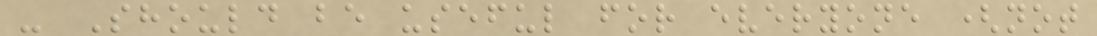- Should be useful for everyone (not
